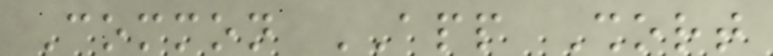Common APP Short
